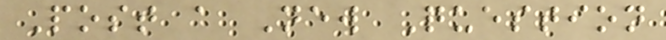Post a New Question
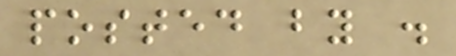posted by .
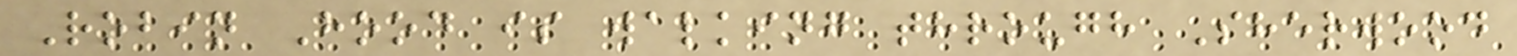Robin Hood is walking through Sherwood
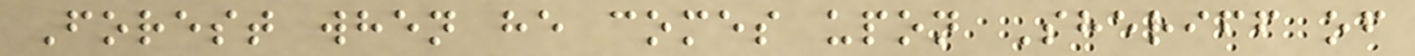Forest when he comes upon Sheriff of
